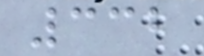332
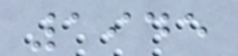1945
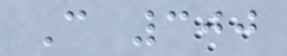C 300
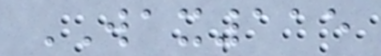WAX115
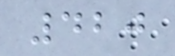420
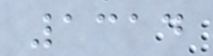1314
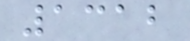1312
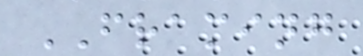FRAMING
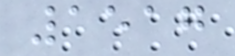1517
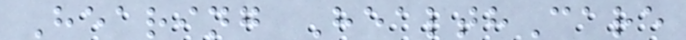Hearing HealthCare
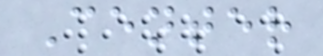Center
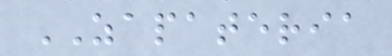ZAPATERIA
